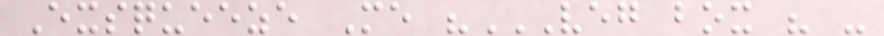Exsqueeze Me "VEG BOX " -
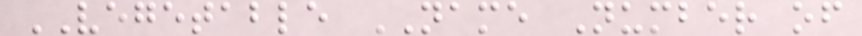VEGETABLE NAME Number of
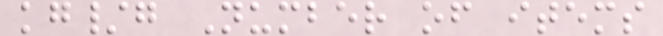kg/g Number of items
